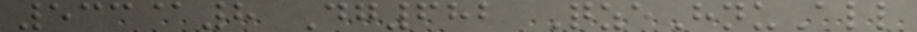533@8 Dg682 QzeHnuAll
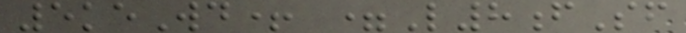5keWd+ =L8fSf
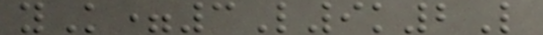yK=3L9k2L
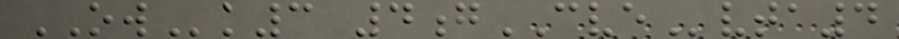OWk3 4gCVEvta4
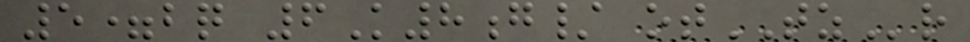5=bq 6K8g/ otTZr
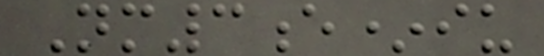Nm3e*iu
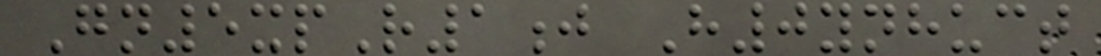Gn5xpR1j H0ynhuct
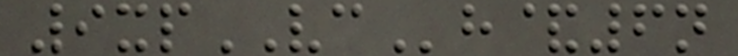9xpVCh&6n
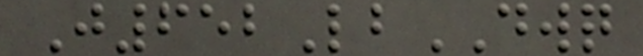J652LbDWQ
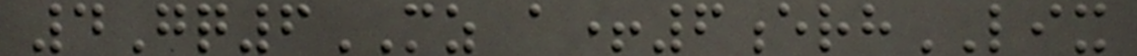4Gq6MZ a+6erhLIX
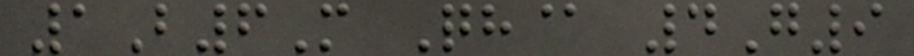1B6M Qh@ 4G9
